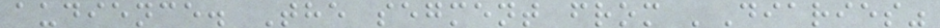audience. The segment from 'Diaries"
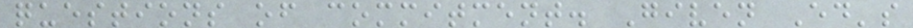questions of commitment. Given Ed's
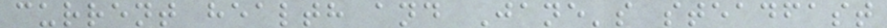current health and Jane's steadfast
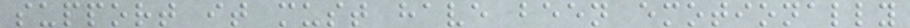support it must have been emotionally
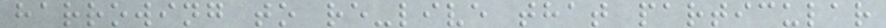harrowing to re-live that particular
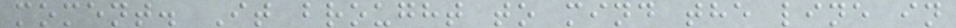moment. It brought to mind the line in
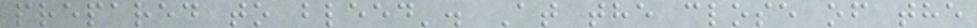prepared to bleed'. At the close of the
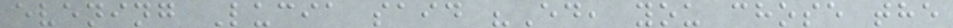evening Lucia said "Ed, you chose the
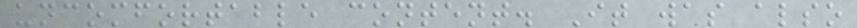uncomfortable content. It was also
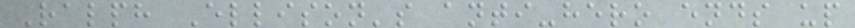Ralph Ellison's anti-hero ends up
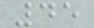45
